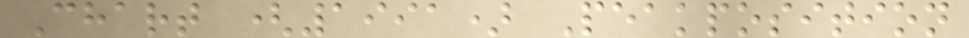Chart (1991) Peakposition
